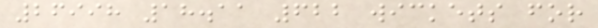26998 18.11 622 wickets for
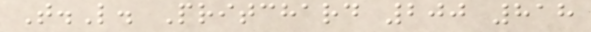T.L. Pritchard 200 818
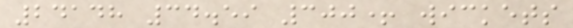24148 34.59 300+ wickets
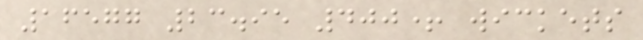16577 23.95 400+ wickets
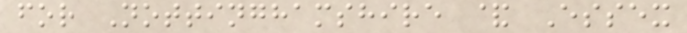for Nottinghamshire & Essex
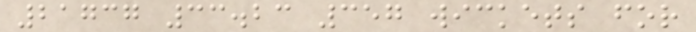21737 33.23 357 wickets for
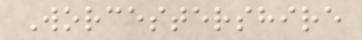Worcestershire
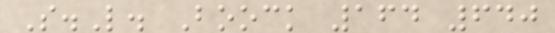S.L. Boock 164 640
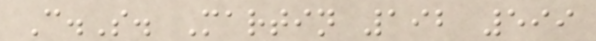C.S. Martin 192 599
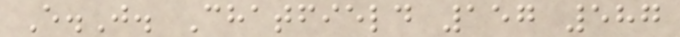E.J. Chatfield 157 587
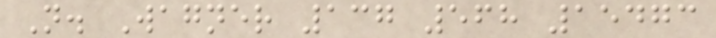N. Wagner 137 568 15473
